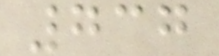737
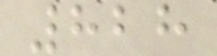828
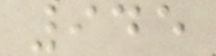945
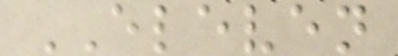ELEVEN
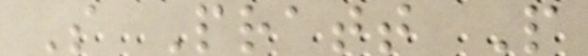S Pratt P
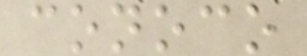conoco
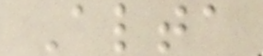Alta
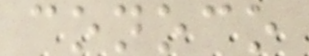conoco
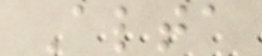Alta
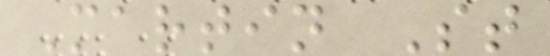Martin St
